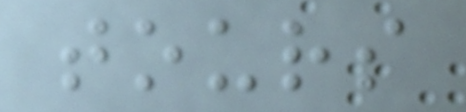tours
